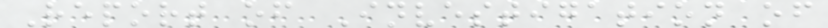Report of Investigation of
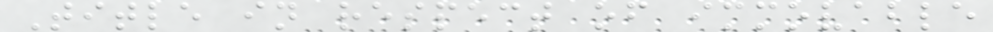Title in respect of immovable
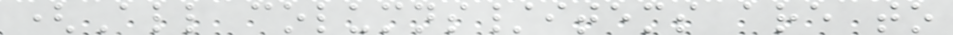(All columns/items are to
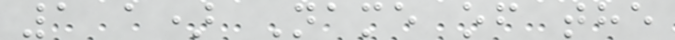1 a) Name of the
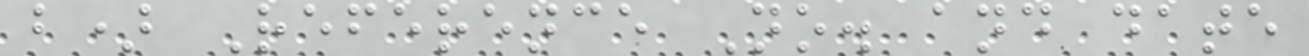b) Reference No. and date
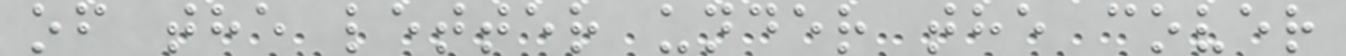of the letter under the cover
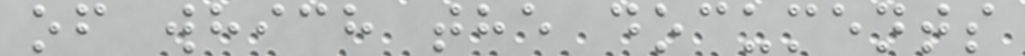of which the documents
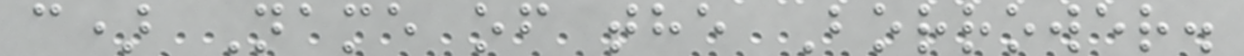c) Name of the Borrower.
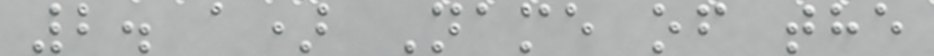2. a) Name of the
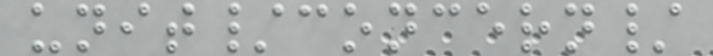unit/concern/
